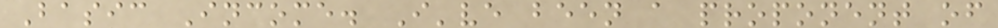Basic Income. I've been a proponent of
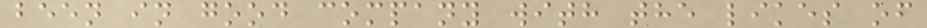been in good company with the likes of
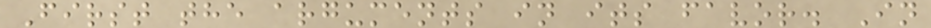First the arguments in its favor. In
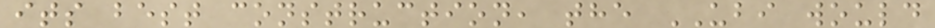its best construction, the UBI would
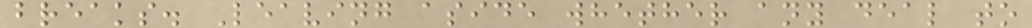breaks. Leaving aside whether any deal to
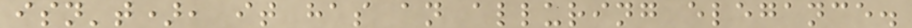isn't), it has an alluring elegance.
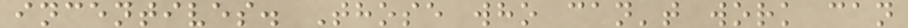incentives. Those who can't work can
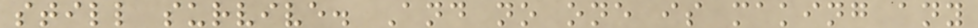still survive. And no one is making any
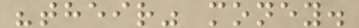"their" money.
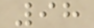98
